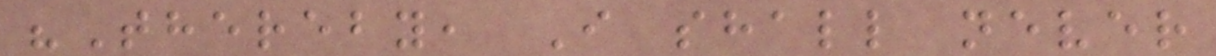"Thereby, I shall never
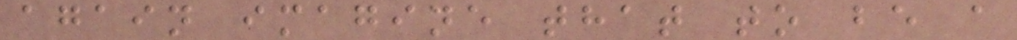again imagine that to be a
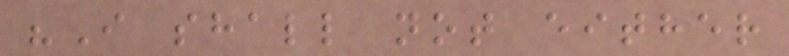"I shall not either
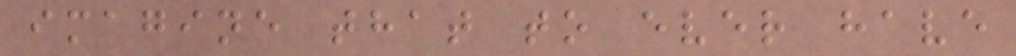imagine that to ever have
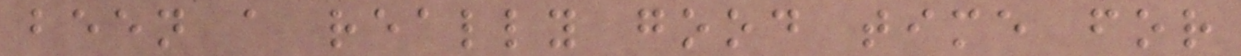been a really good time for
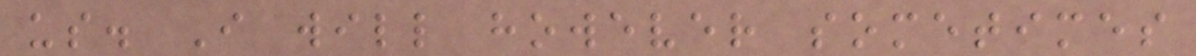us. I will however sometimes
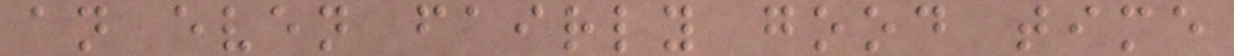an even fairly good time
